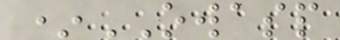*OWASP
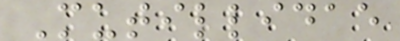Mutillidae
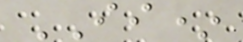II*
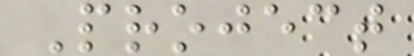Project
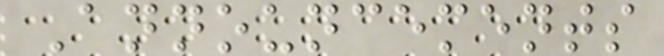Announcements
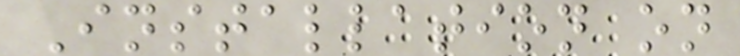Installation on
